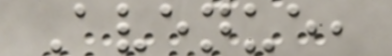Avenue,
